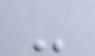-
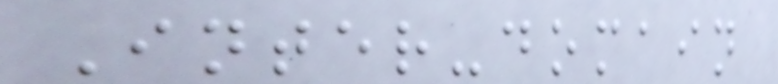Inter-domain
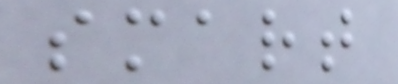smart
